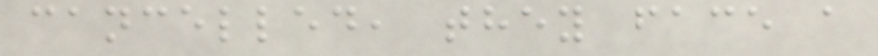cancelled, they face a
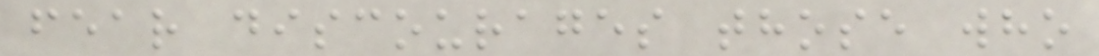fear discourages those who
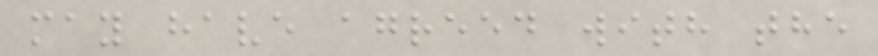may have agreed with the
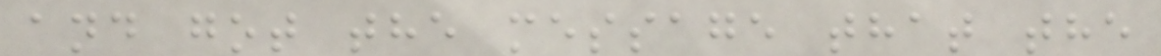and got the message that the
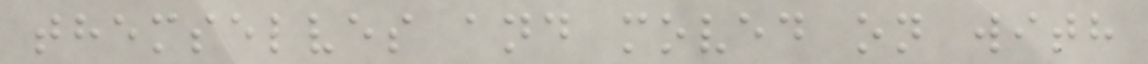themselves and moved on with
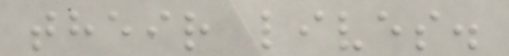their lives.
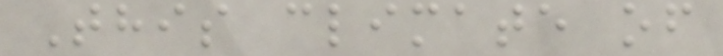This climate of
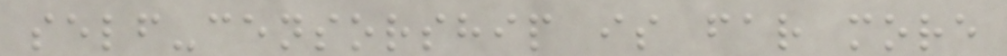self-censorship is far more
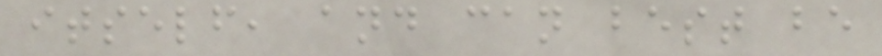itself, and can best be
